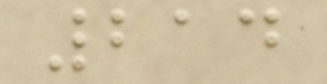214
